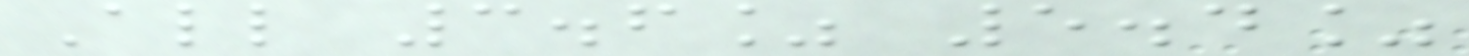All 3.6% 5.4%
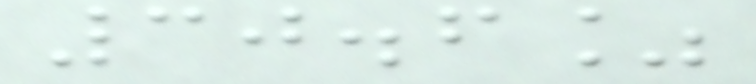30.6%
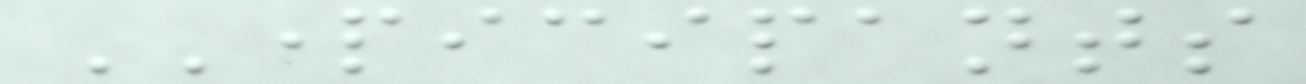PARTICIPANTS
